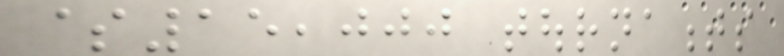$15,000 tournaments
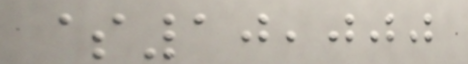$10,000
